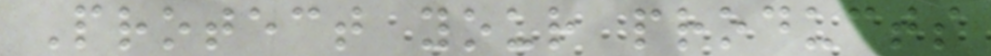Protect your products
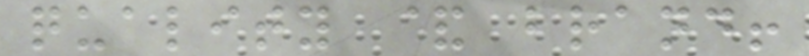quality & brand!
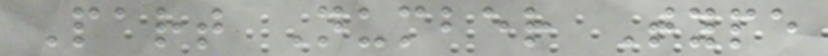Part Number Type
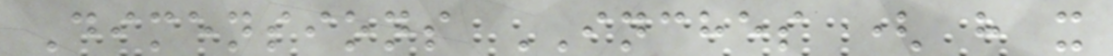Dimensions INCHES ( h x
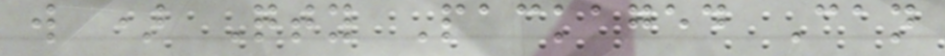w ) Qty Packaged Can
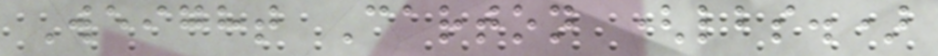Weight Carton (lbs.)
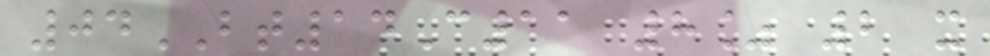04BT14C11 8% 2 x
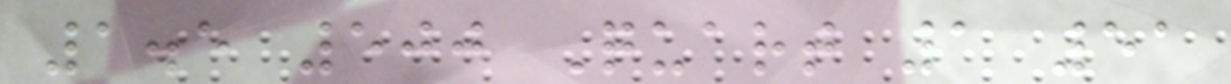1.5 500 Quart 1 51
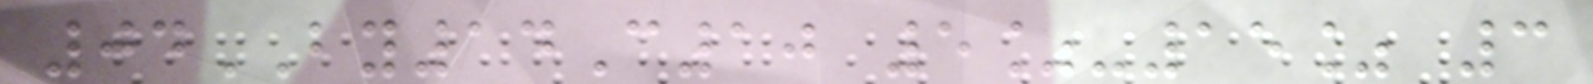04BY14C10 5%-15% 3
